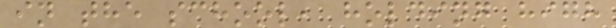in the school, holding high
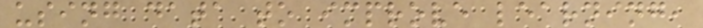using data to improve learning,
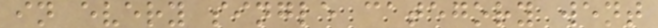in every single category went
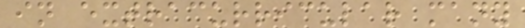in extracurricular many
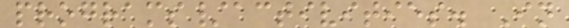programs/activities. In
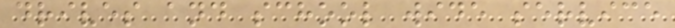drives and school wide service
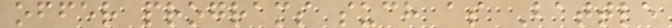offer programs such as Battle
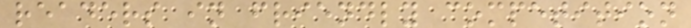readers in friendly competition
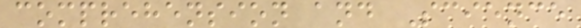comprehension and Science
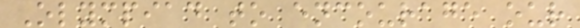Olympiad to encourage our
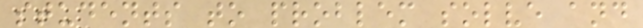students to problem solve and
